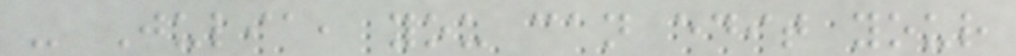- Julia, you can edit your
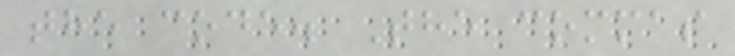the code. The commas
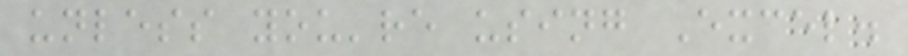unless you're using Excel.
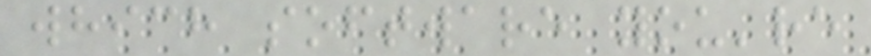which software you're
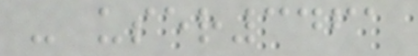- user3461
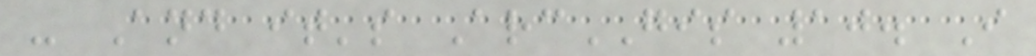- And it's ArcGIS 10. I
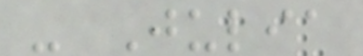- Julia
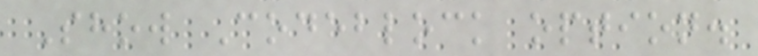Show Codeblock option.
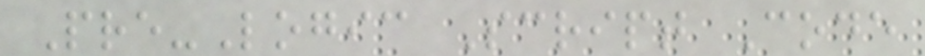Pre-Logic Script Code
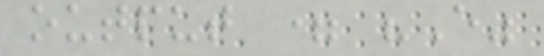output = "E"
